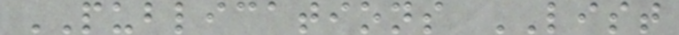PUBLICATIONS LIST
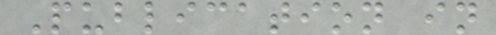Publication in
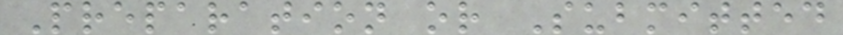Preparation or Submitted
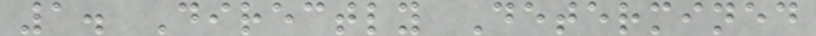1. Directly Determined
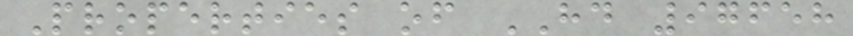Properties of HD 97658
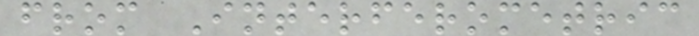from Interferometric
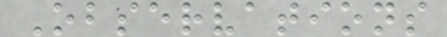Observations
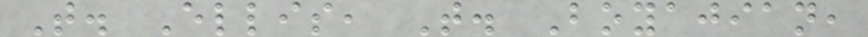T. Ellis, T. Boyajian,
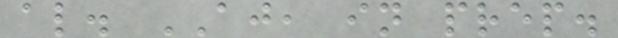al. AJ, in prep.
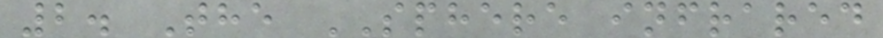2. The SPHERE infrared
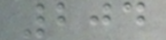204
